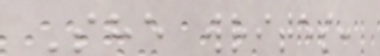She writes:
